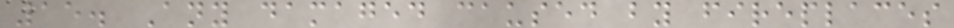15. Any damaged caused by fireplaces
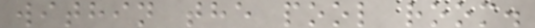within the pool room.
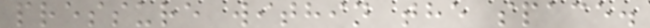pressure within the space.
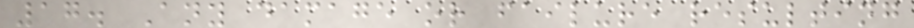17. Any damage or failure resulting
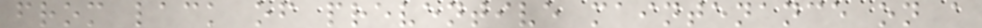from lack of preventive maintenance on a
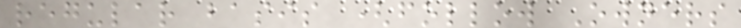regular basis (follow Owners
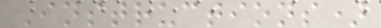Instructions)
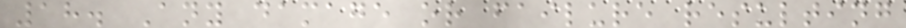18. Any damage or failure resulting
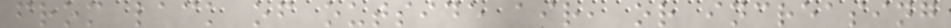from lack of outside air, or increasing
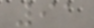91
